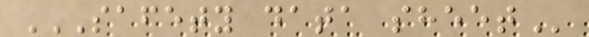SAFETY DATA SHEET
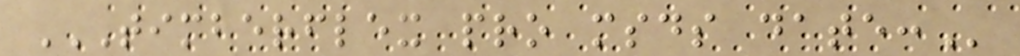TIMBERFLEX PRO MSDS DATE:
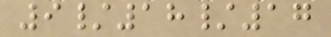9/18/17
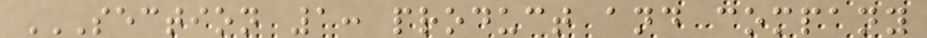SECTION 1: PRODUCT AND COMPANY
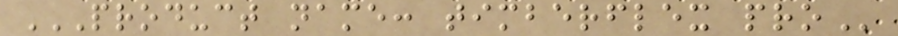PRODUCT NAME: TIMBERFLEX PRO
